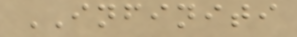INFINITI
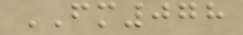FM078
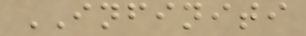INFINITI
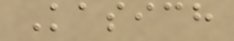Kasich
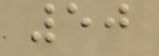50
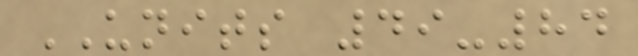UNITS 49-84
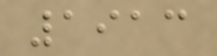1913
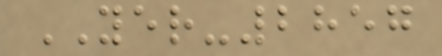YER-2857
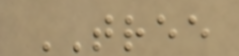TREE
